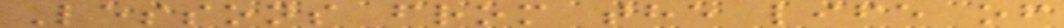Lessons from the life of
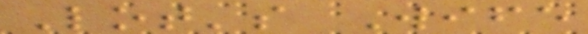Lot's Wife
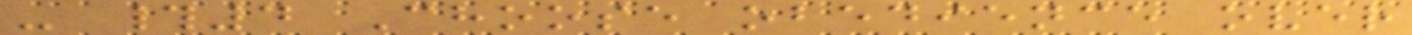- #4 Choose obedience over
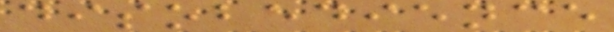disobedience
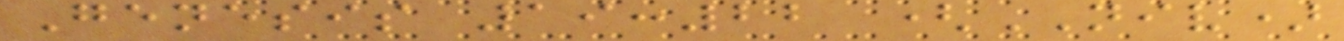Genesis 19:22 (NIV)
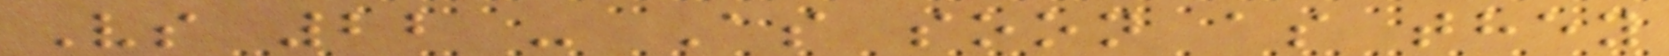Vs 22 - As soon as they
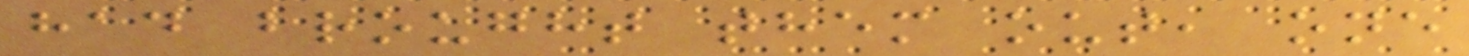had brought them out, one
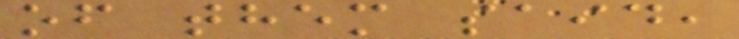of them said,
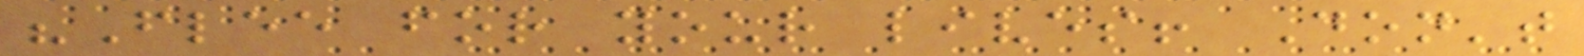"Flee for your lives! Don't
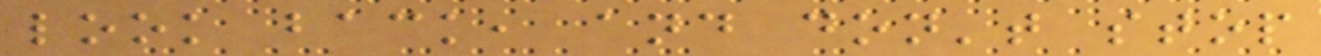look back, and don't stop
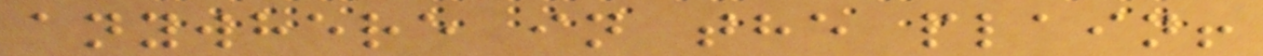anywhere in the plain!
